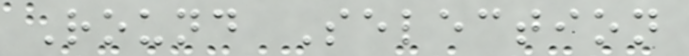Round Selection
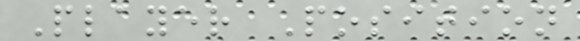Player Position
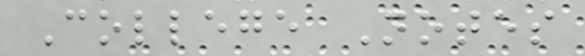College Notes
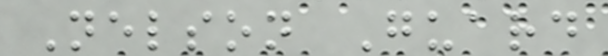Nelson Guard
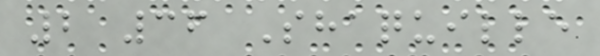2 36 Shaquille
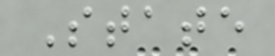State
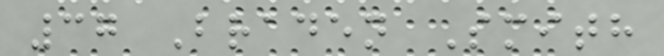37 Braden Smith
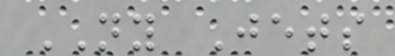NY Jets
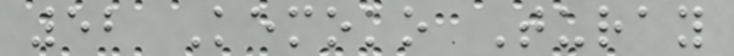52 Kemoko Turay
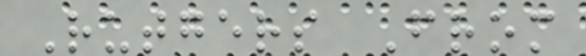Rutgers From
